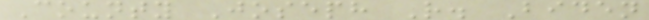County Joseph R. Biden
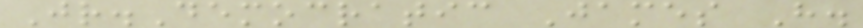Jr.Democratic James H.
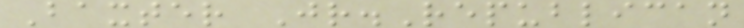Baxter Jr.Republican
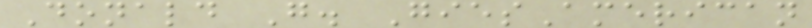Donald G. GiesAmerican
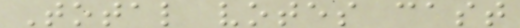Total votes cast
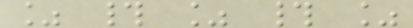% # % # %
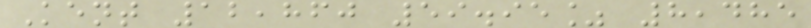Kent 12,860 59.95% 8,485
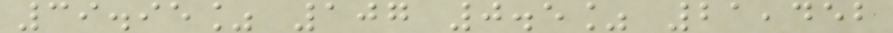39.95% 107 0.5% 21,452
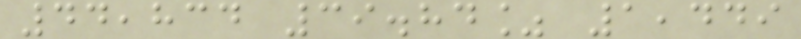44,834 39.84% 1,449
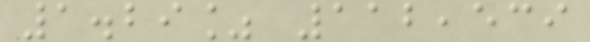1.29% 112,539
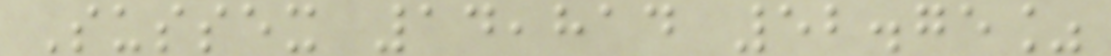Sussex 14,814 52.75%
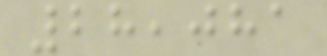28,081
